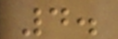4.
